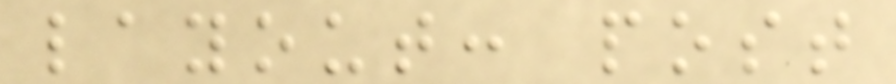layout: post
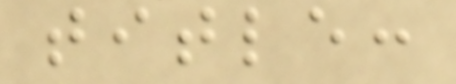title:
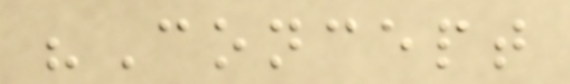"Concept
